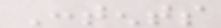Contents
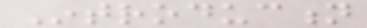Introduction
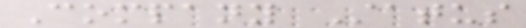Company Status
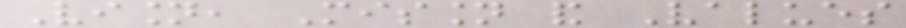Vision, Mission and Values
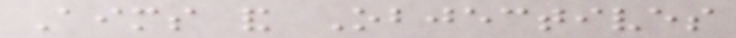Aims and Objectives
